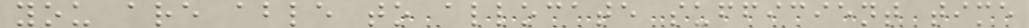you are able to allocate sufficient time
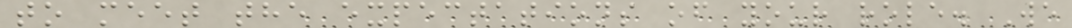to meet the expectations of your role. We
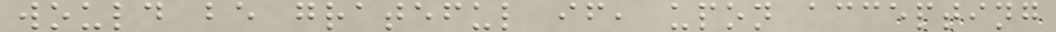would be grateful if, upon accepting
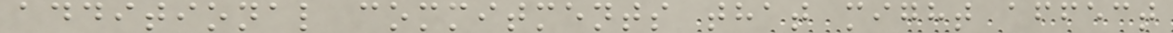additional commitments that might affect
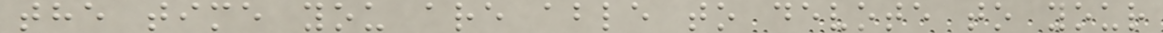the time you are able to devote to your
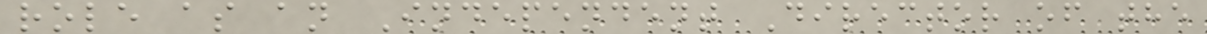role as an Independent Director of the
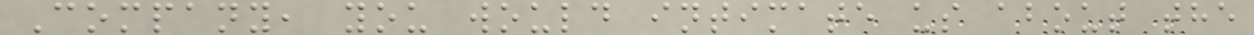Company, you would intimate us about the
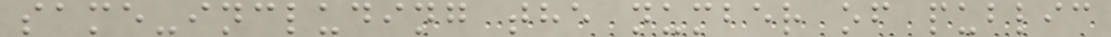same-including the number of public
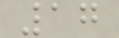17
